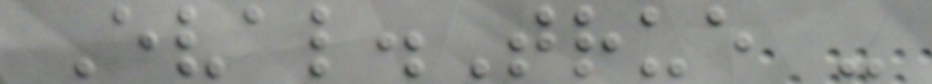Eval.True -
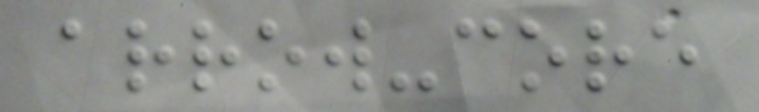arrow-core
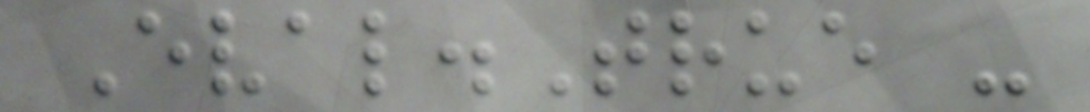Eval.True -
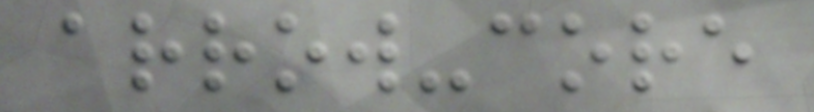arrow-core
